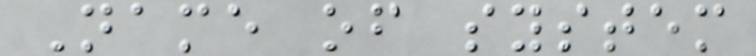Name of system
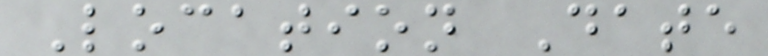Location Date
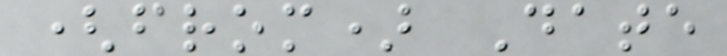(from) Date
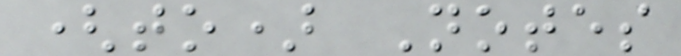(to) Notes
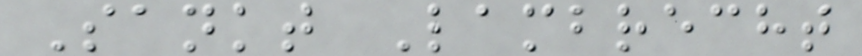Sankt Lambrecht
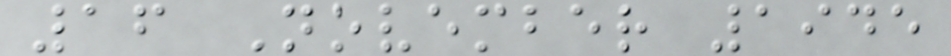16 November 1945
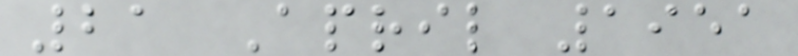21 April 1951
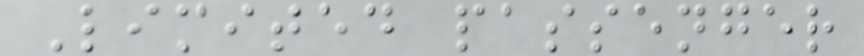Limited passenger
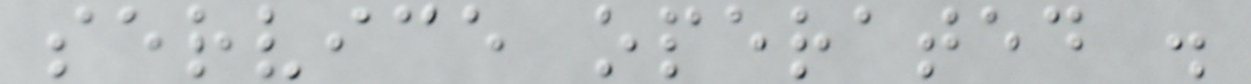service operated .
